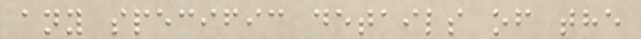any specific details of the
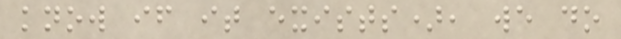know if it exists), we do
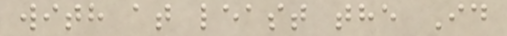with at least the Id
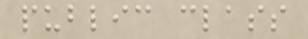public class
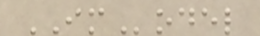IModel
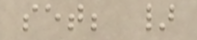set; }
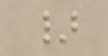}
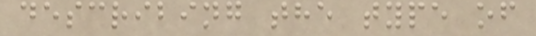describing the type of
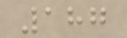187
